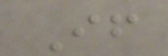If
